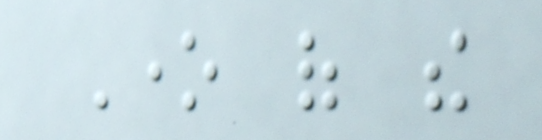One of the
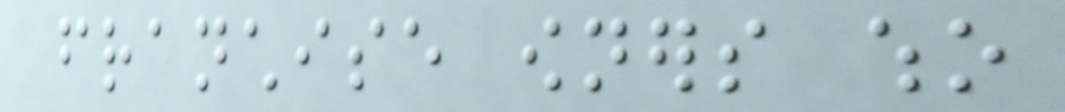franchise owners who
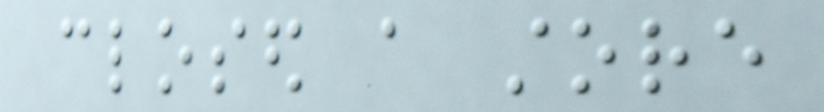closed a store
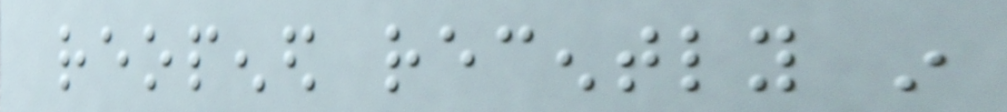reopened recently in
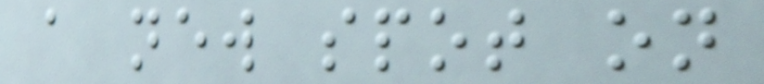a new spot on
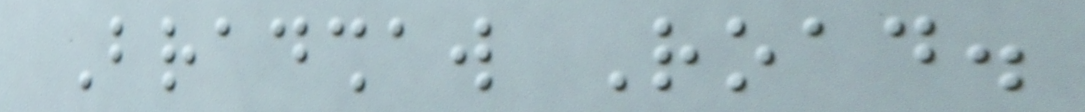Bradshaw Road.
